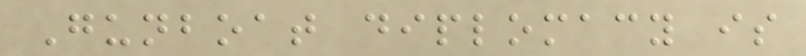Gunboat diplomacy is
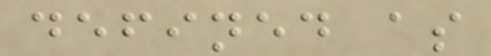defined as
